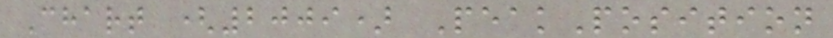Chart (2009) PeakPosition
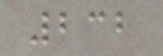232
